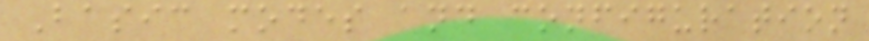Basic modes and configuration
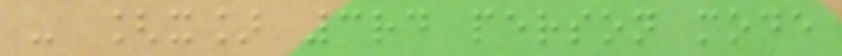- [x] 3rd person mode
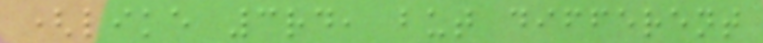(like 3rd, but different
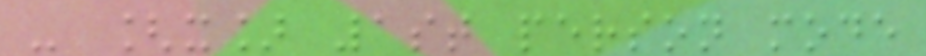- [x] 1st person mode
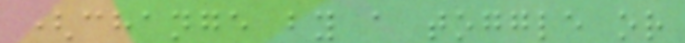(change by a toggle or
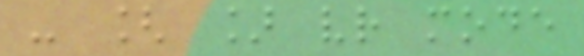- [ ] vr mode
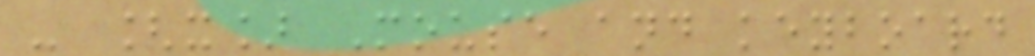- [x] Mouse and keyboard
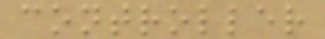controller
